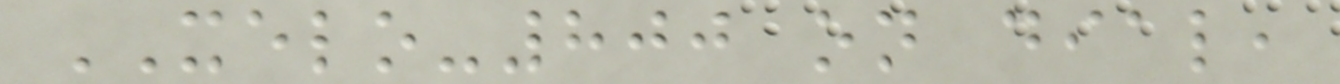XELO-800 on dial,
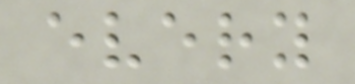every
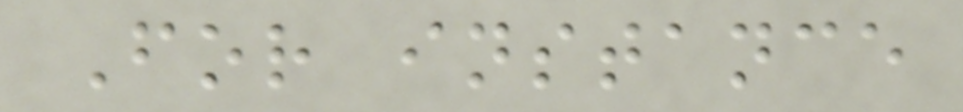For instance
